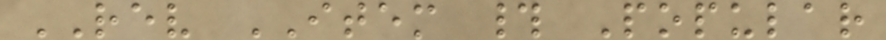REV ITEM # Popular
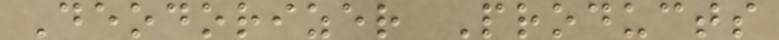Deodorizer Products
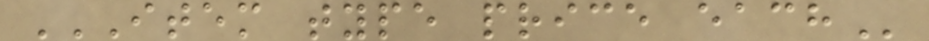ITEM TYPE PRICE EACH
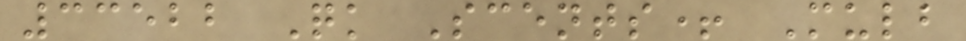33522 Qk Scents+ Mulb
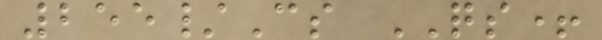255/Cs QS+
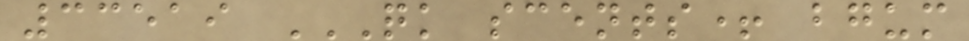33519 QK SCENTS+ BGUM
